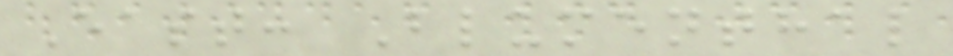East: Blumenthal
